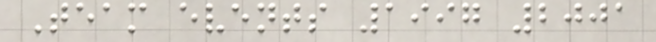Team events 1997 2001
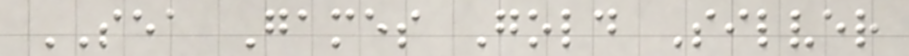SEA Games Gold Silver
